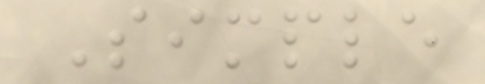Simple
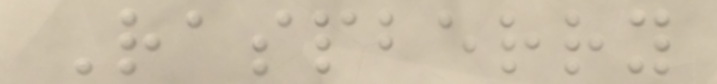Raspberry
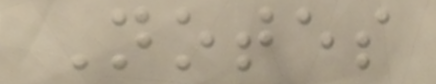Notes
